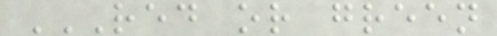RED OR GREEN
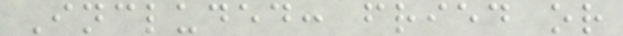Included: fried or
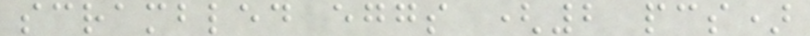scrambled eggs (2 pcs)
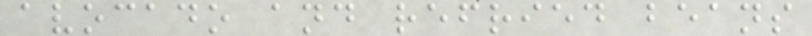avocado and refried beans
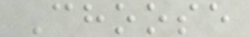Choose
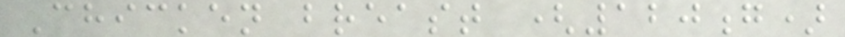Chicken breast (120g)
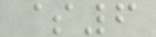$6
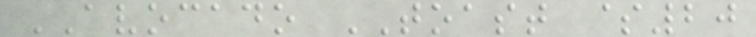AVOCADO TOAST $20
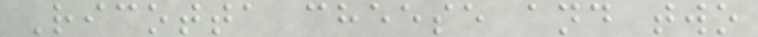Ricotta cheese and two
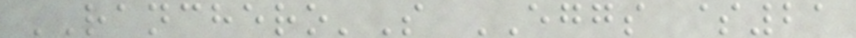RANCHERO'S EGGS $21
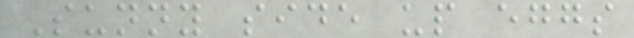Sunny side up eggs
